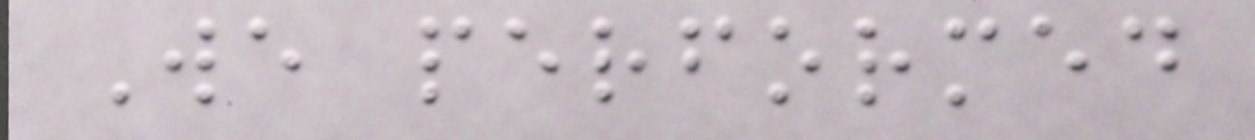We performed
